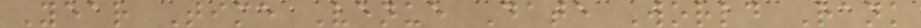Year Time Venue Date World Rank
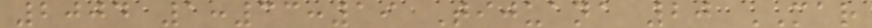2004 1:33:19 Tijuana 20 MAR
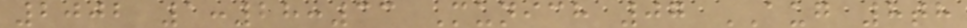2002 1:28:33 Munich 07 AUG 8th
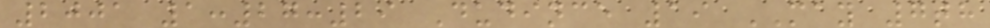2001 1:27:29 Dudince 19 MAY 7th
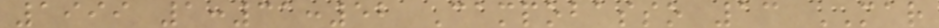1999 1:31:52 Campobasso 13 MAR
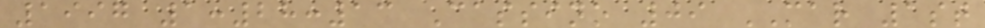1997 1:28:13 Cassino 09 MAR 1st
